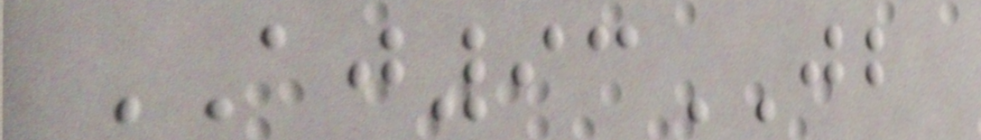AJ93JB
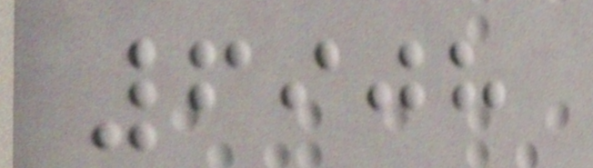6908
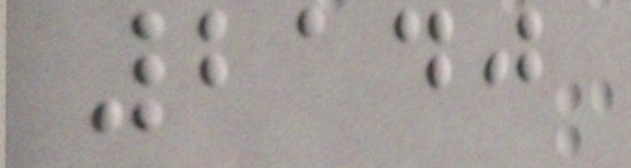2140
